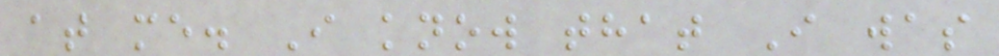at me. I know that I was
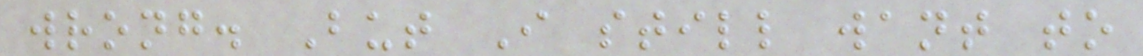wrong. But I still want to
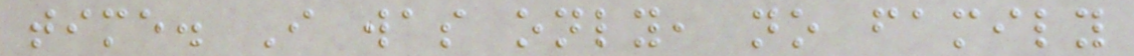time. I was only, no family
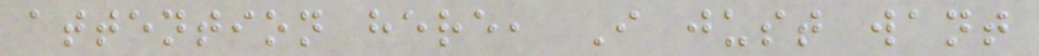attention here, I just want
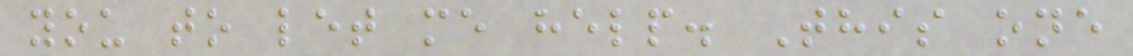you to let me help. This one
